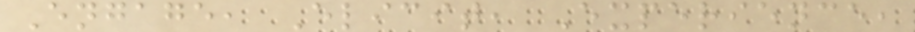Engage, Elicit, Experience,
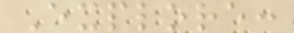Explore:
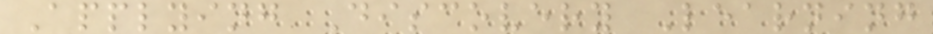Applying Discovery Learning
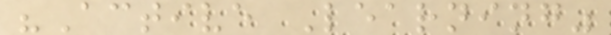"Active Learning"
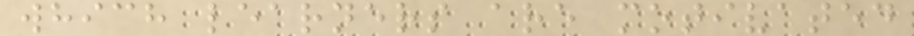which learners are motivated
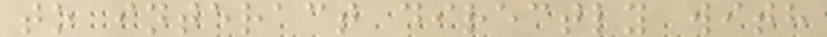to interact directly with
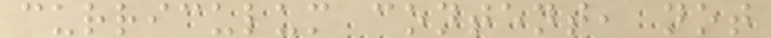curriculum content, not
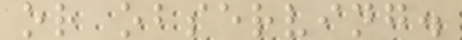or observing.
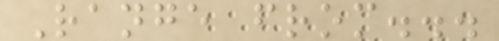Range from...
